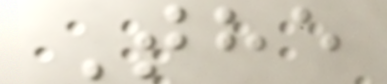The
